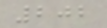202
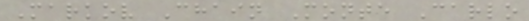Markov Chain Monte Carlo
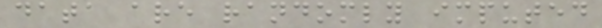data are randomly imputed
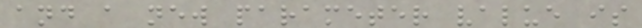and a new parameter value is
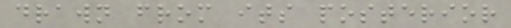drawn from its posterior
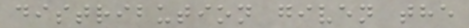distribution given the
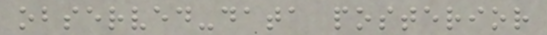observed-data posterior
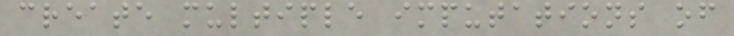create multiple imputations of
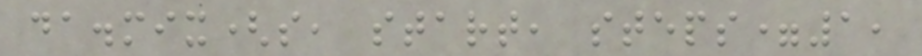da.mix(s, start, steps=1,
